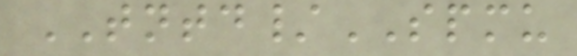TNTD/SPMU
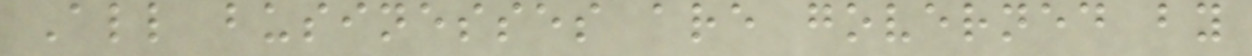All businesses are governed by
